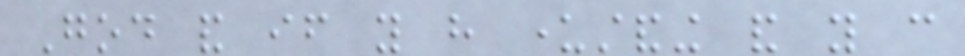God and if you have understanding and you can
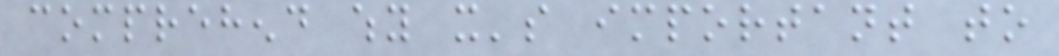comprehend why it's important to
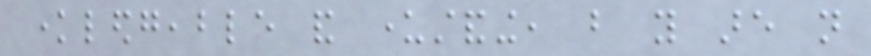knowledgeable and understanding, but you are not
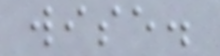wise.
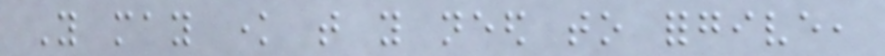You may know that you need to forgive,
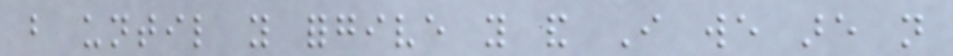but until you forgive you and I we are not
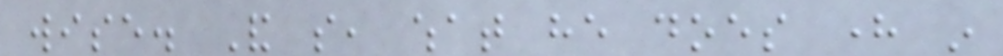wise. And so, what he does here in
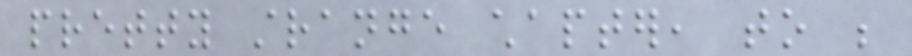pretty strange chapter, to be
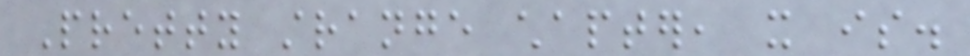Pretty strange chapter, it is.
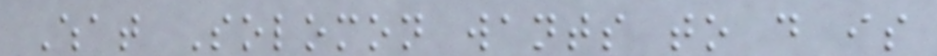What Solomon wants to do is
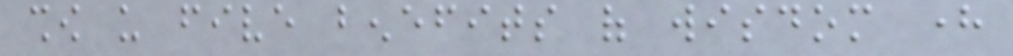show us five benefits of wisdom here
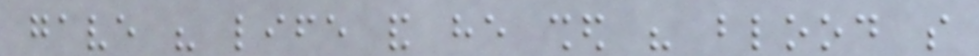gave his life and he shed his blood so
